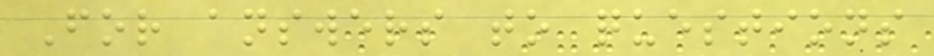For answers to questions
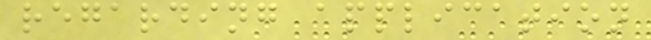regarding application
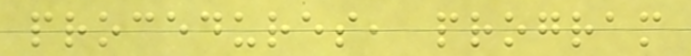procedures, program
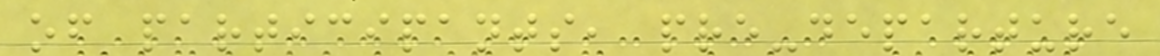of participants, pre-departure
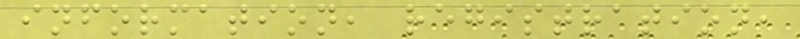information, registration,
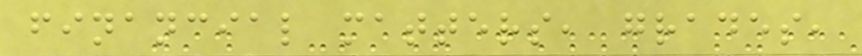financial matters, grades,
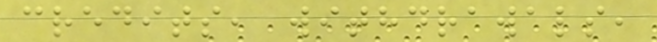credits, withdrawals,
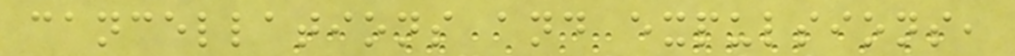cancellations and expulsions,
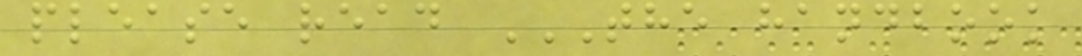please read THE HANDBOOK
